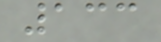133
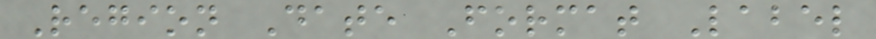Region Date Format Label
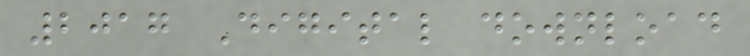2017 Digital download
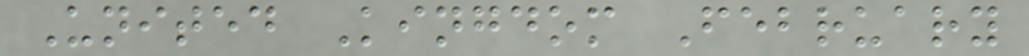United Kingdom February
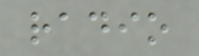radio
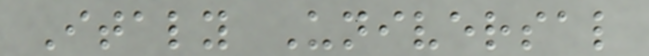Italy Universal
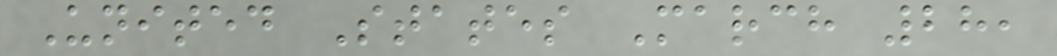United States March 28,
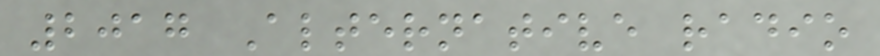2017 Alternative radio
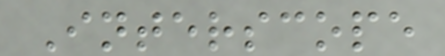Interscope
